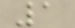1
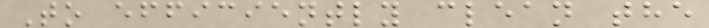To efficiently clean the
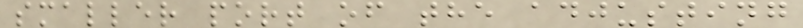smaller port of the adjusting
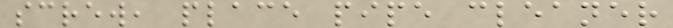screw, place pipe cleaner
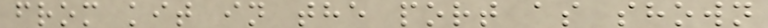from kit in the port as shown
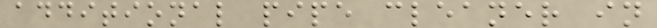additional pipe cleaner in
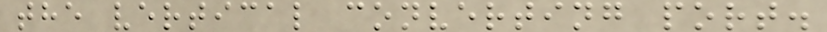the vertical converting port.
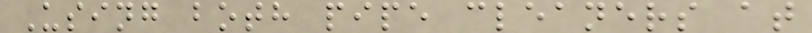Using both pipe cleaners at
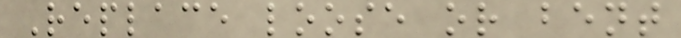Replace loose or bent
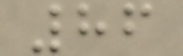86
